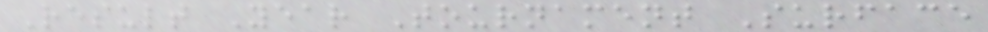Result Year Tournament Surface
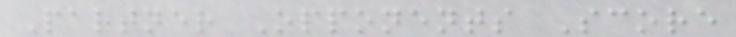Partner Opponents Score
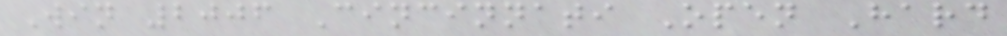Win 2006 Cincinnati Open Hard
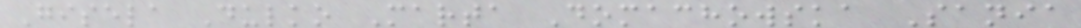Gisela Dulko Marta Domachowska Sania
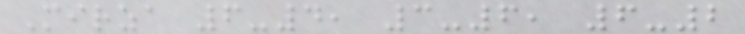Mirza 6-4, 3-6, 6-2
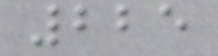225
